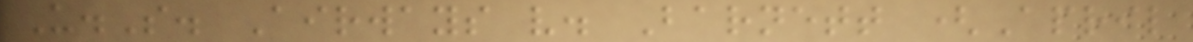U.S. Airways v. Barnett (April
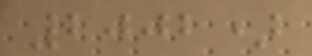2002)
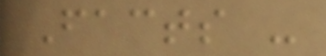Facts -
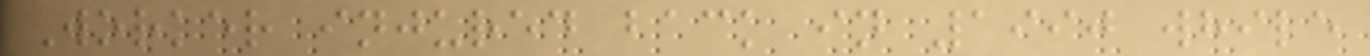Worker injured back in 1990 while
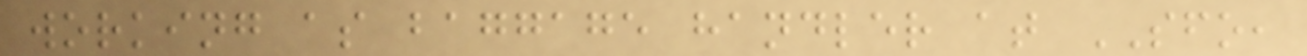working as baggage handler at SFO,
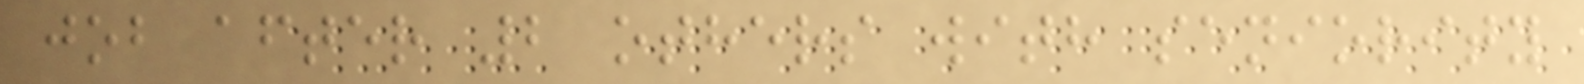job after 2 others with seniority
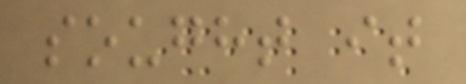sought it
